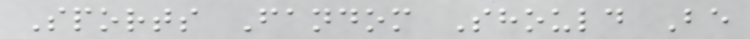Sports Fandom Should Be
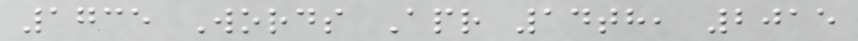1735 Words Apr 14th, 2015
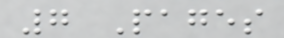7 Pages
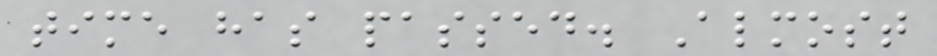time has passed. Almost
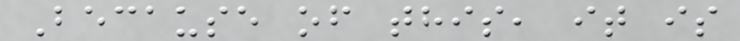Because of this, it is
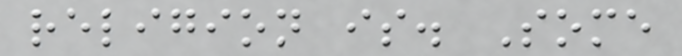religion is. Some
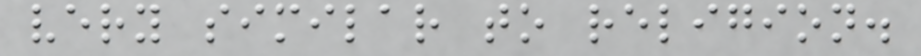very similar to religion.
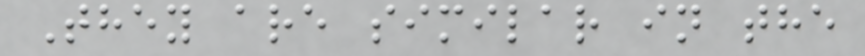They are similar in the
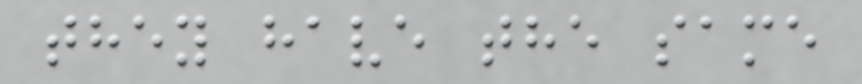they have the same
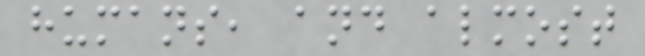humans, and almost
